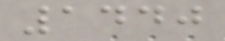1440
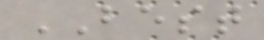BEST
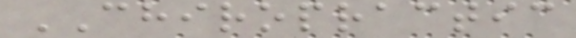CHIROPRACTIC
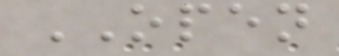OPEN
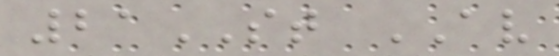21ST AV
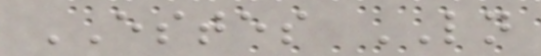ESTES LN
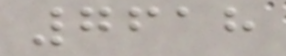7618
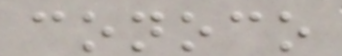conoco
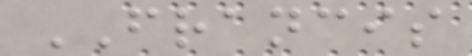FRANCIS
